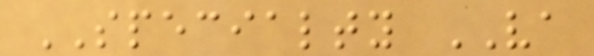SPECIALTY VA
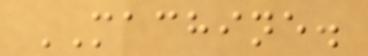MACHINE.
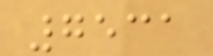7531
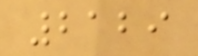2129
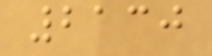2130
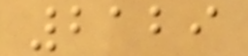2129
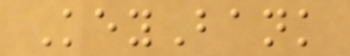KeyBank
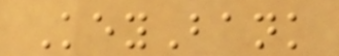KeyBank
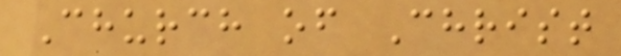Church of Christ
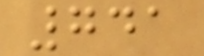741
